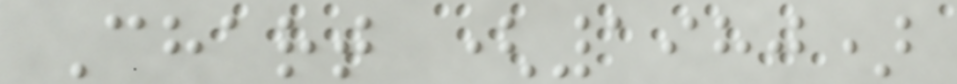Chart (1980)
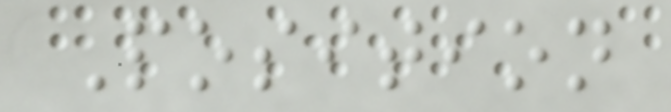Position
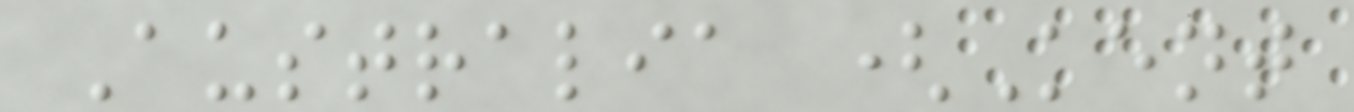Australia (Kent
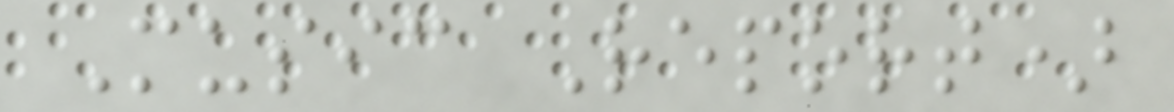Music Report)
